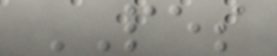PES
